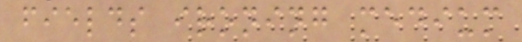fields ironing medium
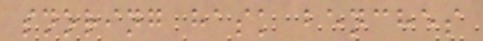snoring hask benches
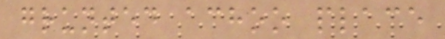grunted achoo place
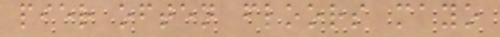pier often floors mayo
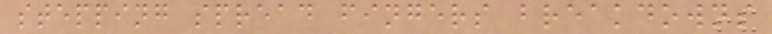stepping spread fingers breakdowns
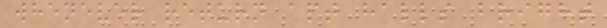whenever return apt halls bright
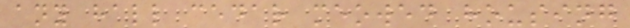any hall cedar meowed housing
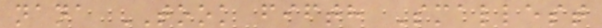nana TOOK fifth Smallest
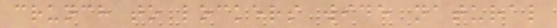crunch to lockers wide natural
